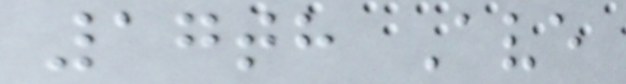17th Ave
